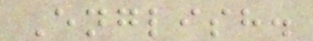English.
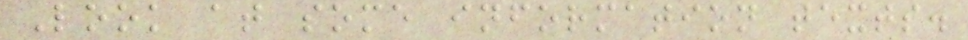Look at some information texts.
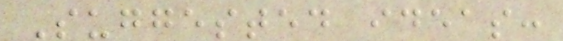Suggested ideas:
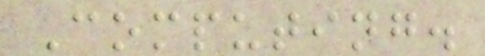Computing.
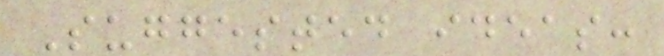Suggested ideas:
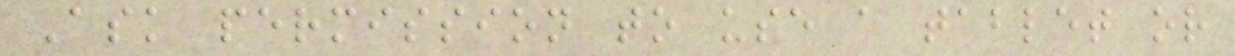Ask permission to use a tablet or
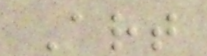Art
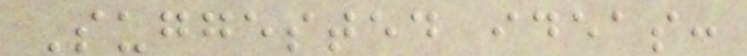Suggested ideas:
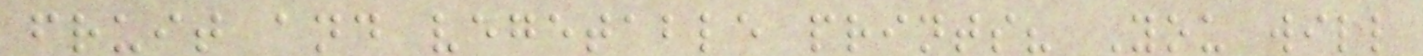fruit and vegetable prints? You will
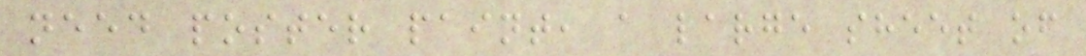need poster paint, a large sheet of
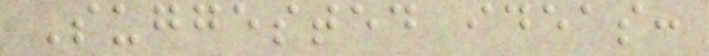Suggested ideas:
